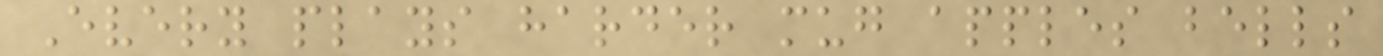Every plays harder mug apples bells
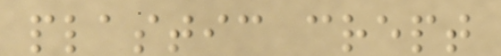plastic crept
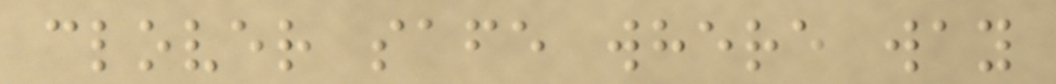clover safe where way
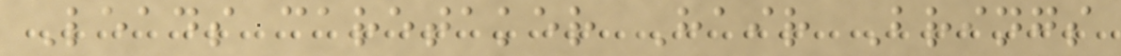Leads caretaker Hair Brings
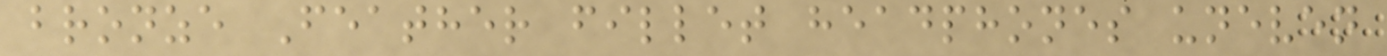bronze Feather fillet headphones uneven
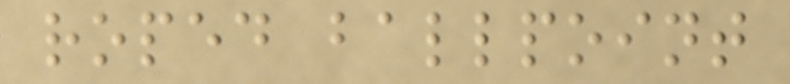roped ballpoint
